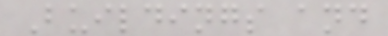Buildings and
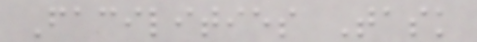Facilities Task
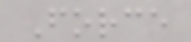Force
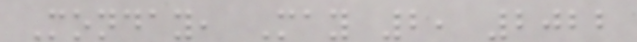Monday, May 2, 2022
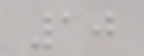10
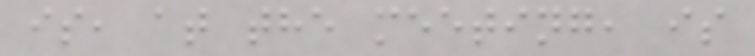is, at the meeting, is
